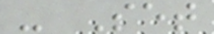- Set
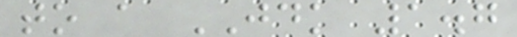to a JDK 1.7
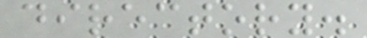directory.
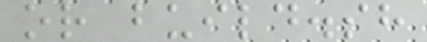or build.sh
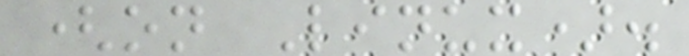(on Linux).
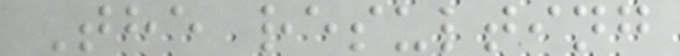The resulting
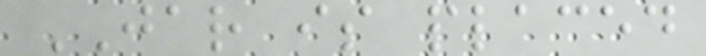JAR is placed
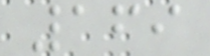169
